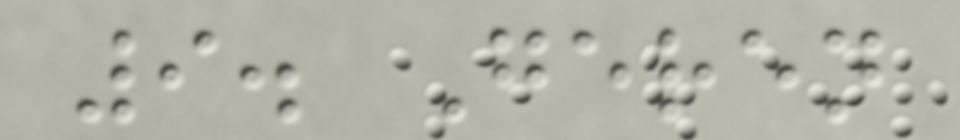9. Geren
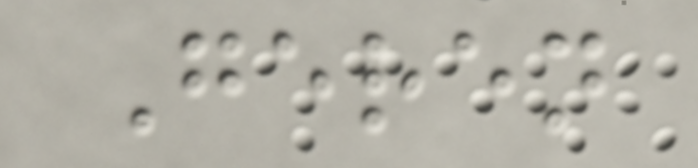Geren
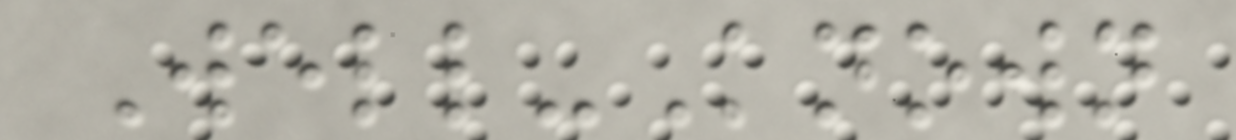Well-Known
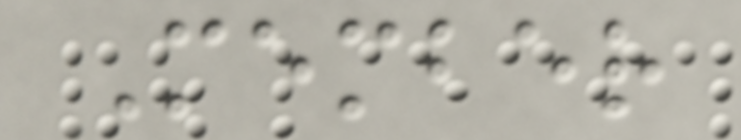Member
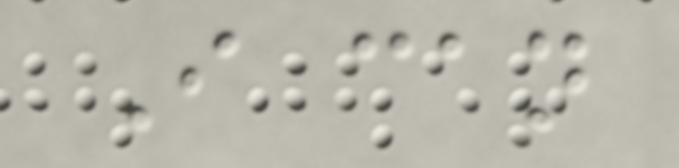I can
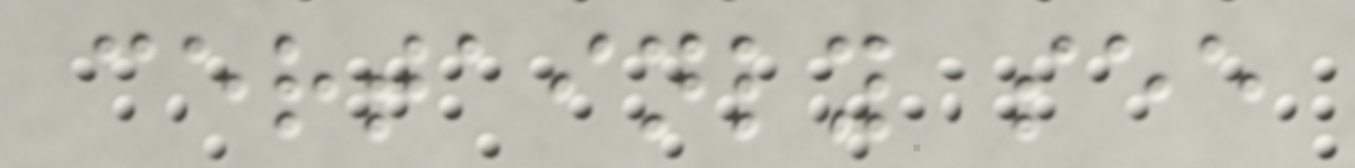certainly see
